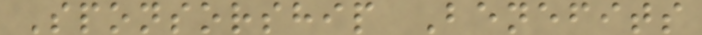Sponsorship Benefits
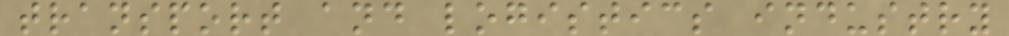transport and logistics industry
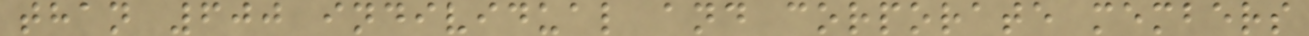than 600 individual and corporate members
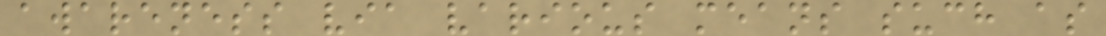awareness via various means such as
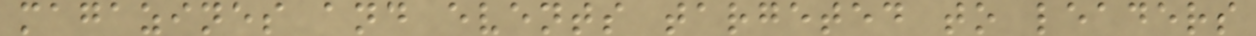magazines and events targeted to leaders
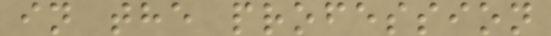in the profession
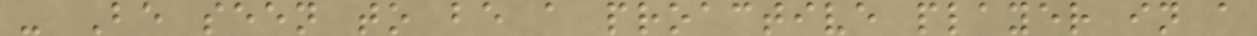- Be seen to be a proactive player in a
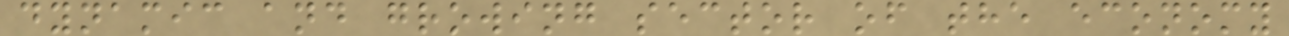dynamic and growing sector of the economy
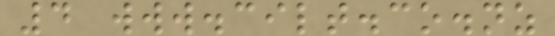4 www.cilt.co.nz
